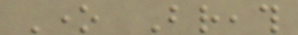One Breath
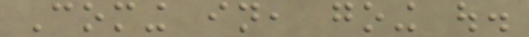Coming in, going out.
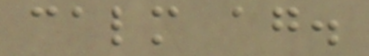calm again.
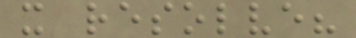it resolve?
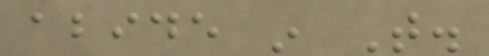abide in That.
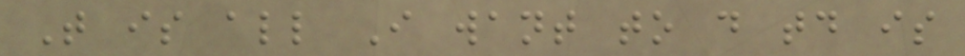That is all I want to do today is
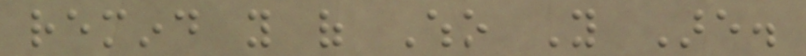remind you of Who You Are.
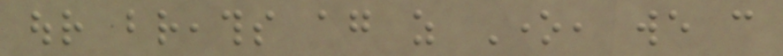our breaths again as One, we can
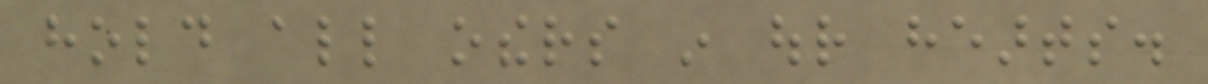hold all others in our hearts.
